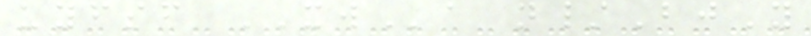uyfsf XWa n/BjY
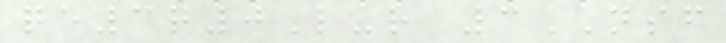qe3q0L-r 3NSF
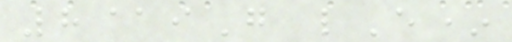8@iG lE*
